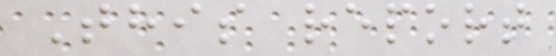This report
